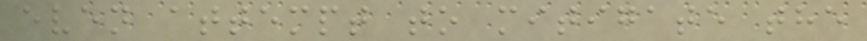even attempt to mitigate the
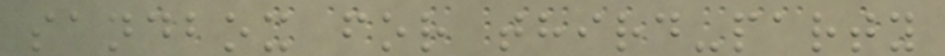sandbox for third-party
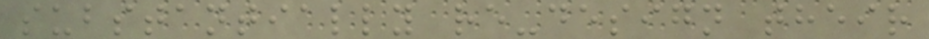substantially re-design their
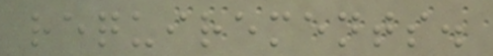requirements.
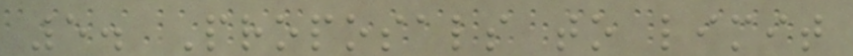5. Proposals to limit
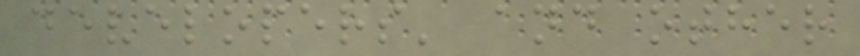developers' and other
